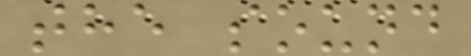the sound
